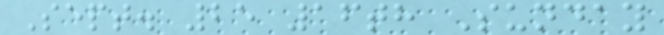Sept. 25 16th Sunday
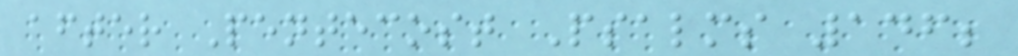after Pentecost Psalms 146;
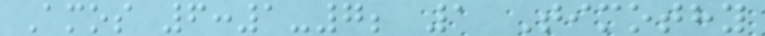Amos 6:1-7; 1 Timothy
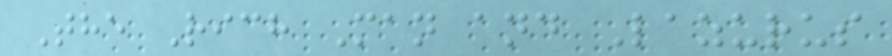The Rich Man and Lazurus
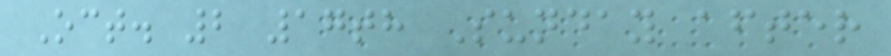Oct. 2 17th Sunday after
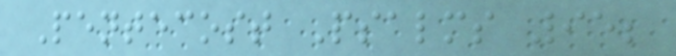Pentecost Psalms 95;
